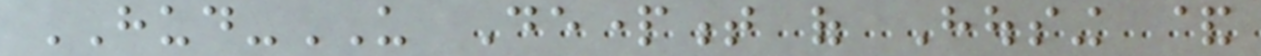HUD-US Department of Housing &
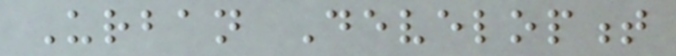Urban Development
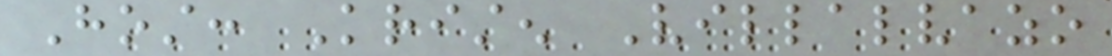Host: Kristen Villalvazo
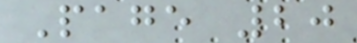Page 20
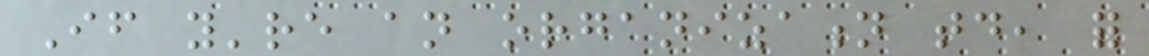If you're an organization today, for
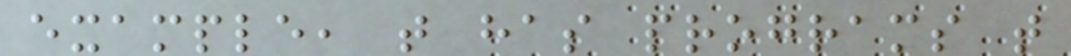example, that has programs that
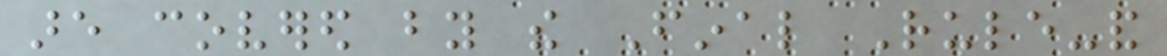are covered by the Final Rule-and
